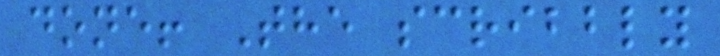done! The scribbly
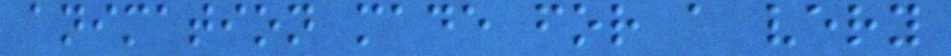animation made for a very
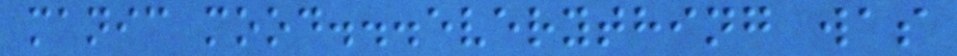manic mood...everything was
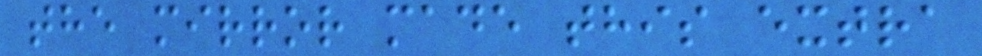the mirror made this extra
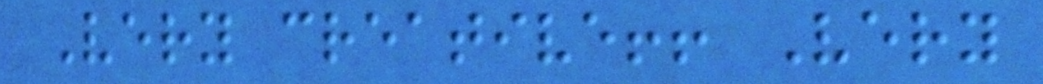Very creative!! Very
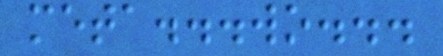meta...wo...
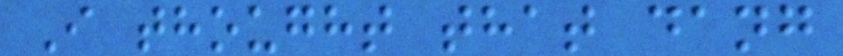I thought that dang
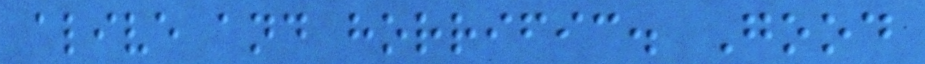alive and horrific. Good
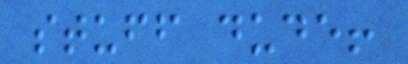stuff dude!
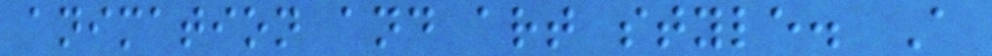animation and art style. A
